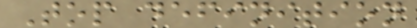Top definition
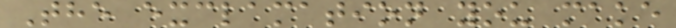The exclamation you make
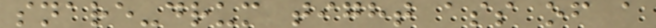snare-drum tight ass of a
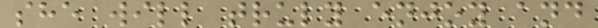she will truly enjoy and
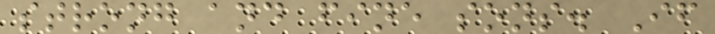strong and fine sons. If
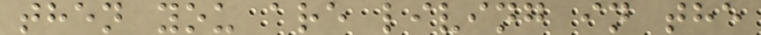then you are living in the
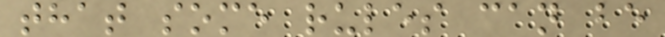that some rules can be
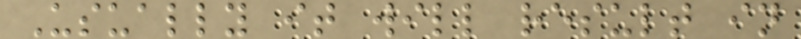Usually it will result in
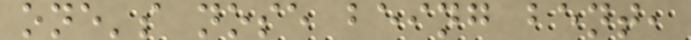one's nose being bent,
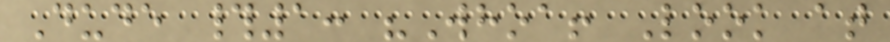Dude #1: "Whoa! Look at
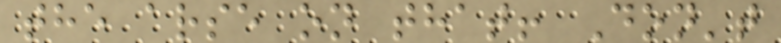the arse on that! Don't
